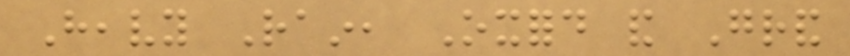Heavy Rain, Oxford and Grand
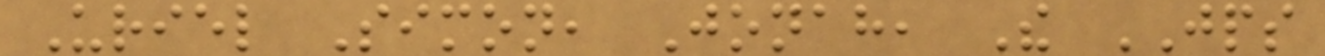Uriel Simon, Jonah, The JPS
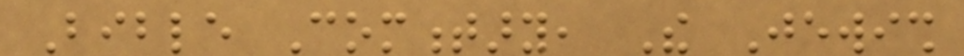Bible Commentary, The Jewish
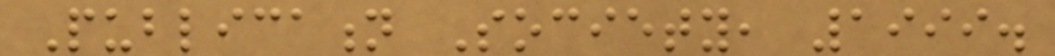Publication Society, 1999.
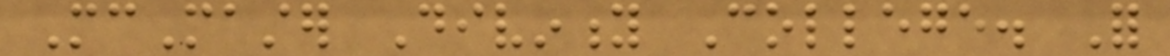McMaster Divinity College. For
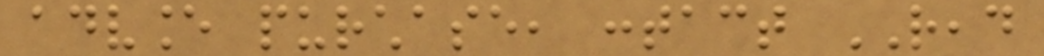advance purchase, contact READ
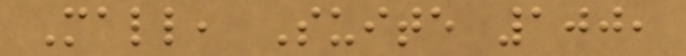Mall, Suite 100,
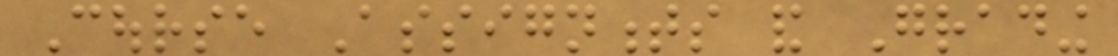Course Assignments and Grading
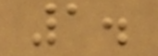1.
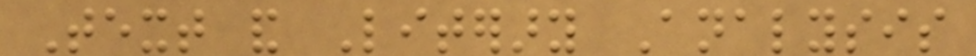Text and Literary Analysis
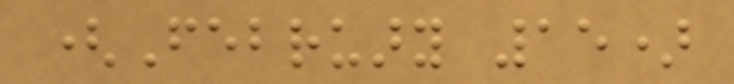(February 15)
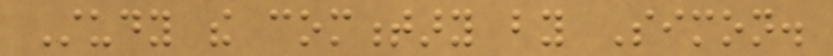Study the commentary by Simon.
